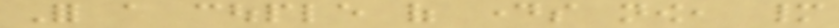For a couple of days now, many
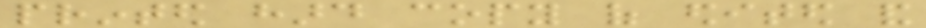printed hard copy of edited and
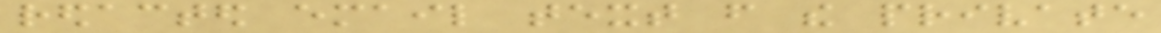redacted email text from the private
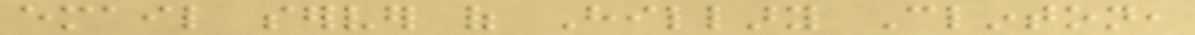email server of Hillary Clinton,
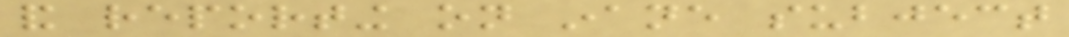and reporting on inane subject
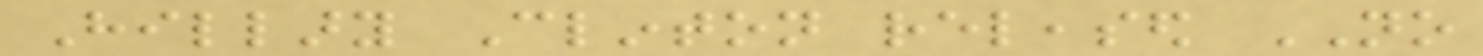Hillary Clinton released NO
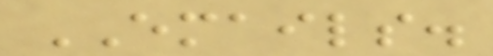EMAILS.
